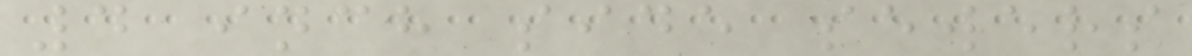4 inch side sewers
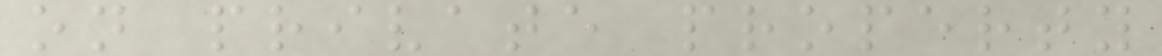on private property
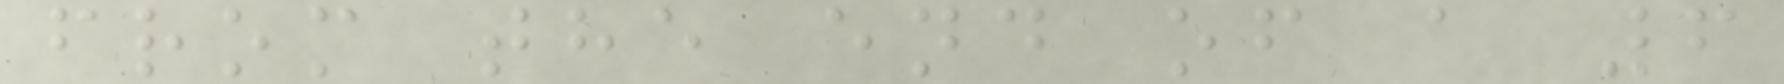from the end of a 6
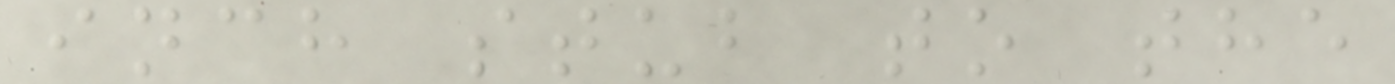inch stub to the
